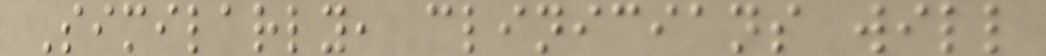Similarly, clinicians will
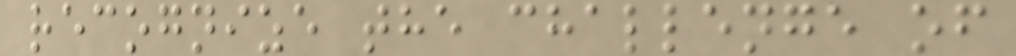recognize the challenge of
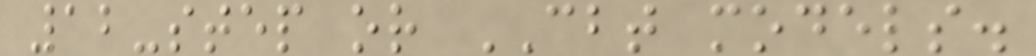12-step or CBT models.
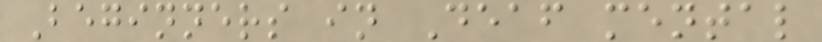Beginners in Deaf mental
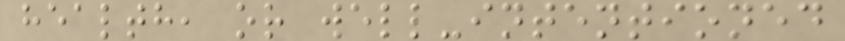health, or well-intentioned
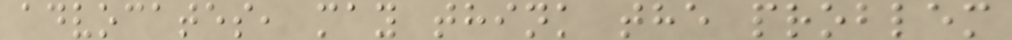advocates, may think the problem
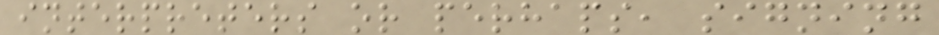interpreters or perhaps, signing
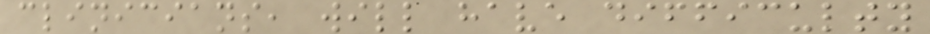clinicians, will have difficulty
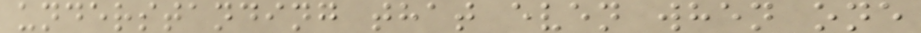understanding that even when one
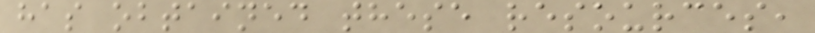has obtained these resources,
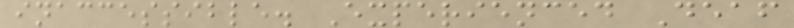inaccessible. Experienced Deaf
